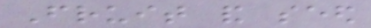Fruit and seed
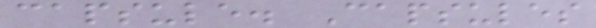capsule. Capsules
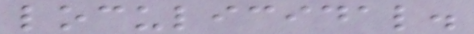loculicidal.
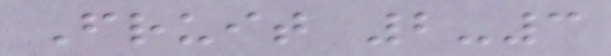Fruit 2-3
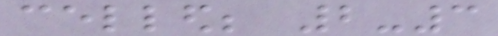celled; 2-3
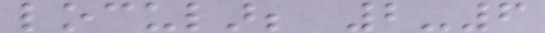locular; 2-6
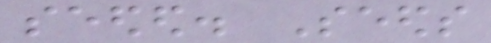seeded. Seeds
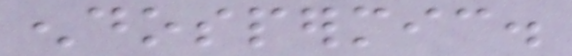endospermic.
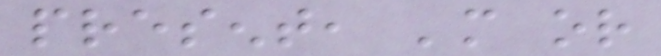present, 'more or
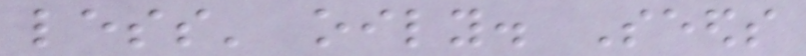less' oily. Seeds
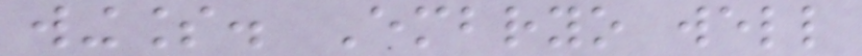wingless. Embryo well
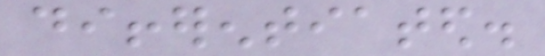differentiated.
